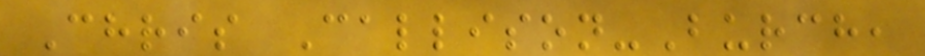Chris Callison-Burch,
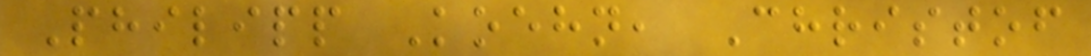Philipp Koehn, Christof
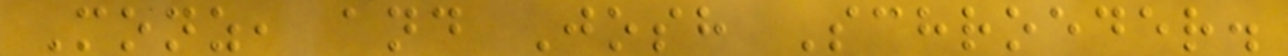Monz, and Josh Schroeder.
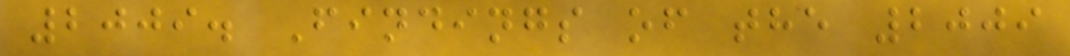2009. Findings of the 2009
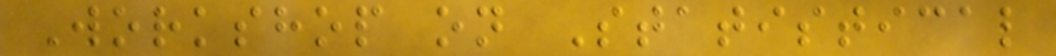Workshop on Statistical
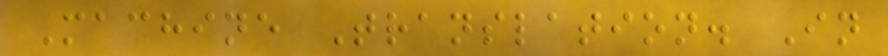Machine Translation. In
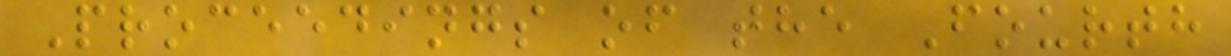Proceedings of the Fourth
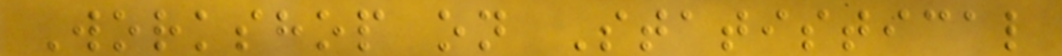Workshop on Statistical
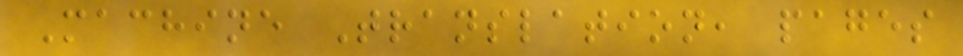Machine Translation, pages
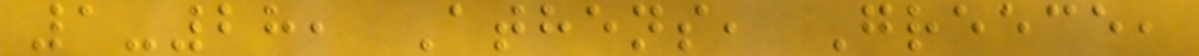1-28, Athens, Greece,
